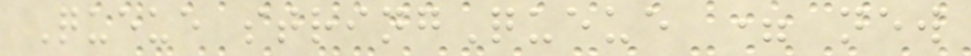Queue stringQueue = new
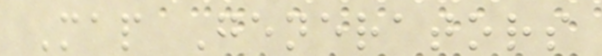Map Generators
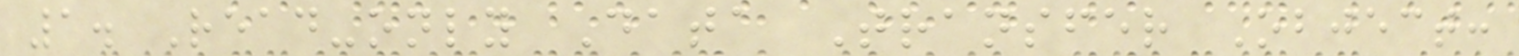1. Read-only Data Transfer Object:
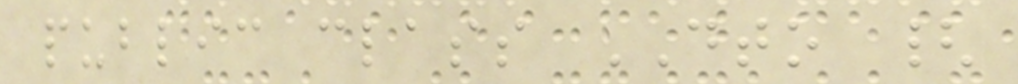public class DTO {
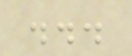...
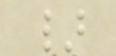}
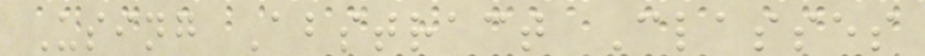Using Abstract Classes
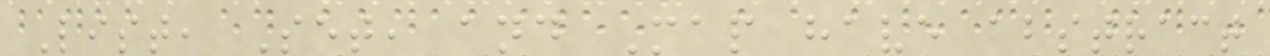List, Set, and Map have abstract
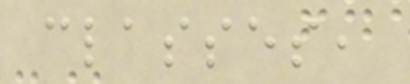classes,
